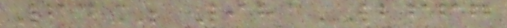64% 981-2667
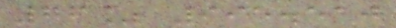76% 995.510
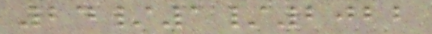24/1/2022
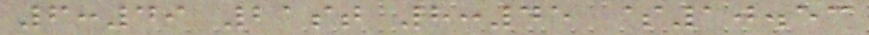6:49 21st 8:45 $10.53
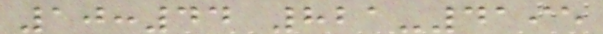10:44 821-4195
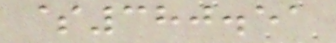$380.51
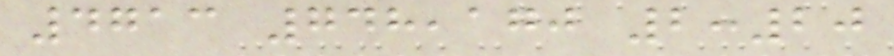4713 748,170 2:20
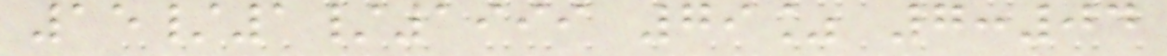15/1/1999 79% 7:04
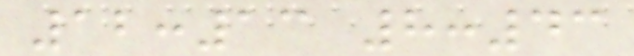12:13 8:43
